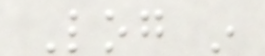Log in
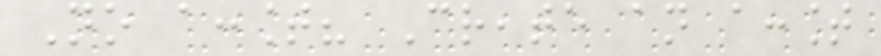No account? Create an account
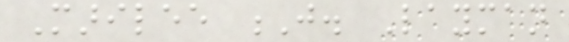Marilee J. Layman
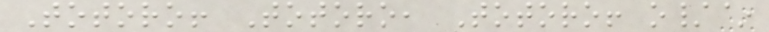Totoro! Totoro, Totoro! o/~
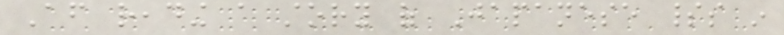After reading a story of Japanese spirits in
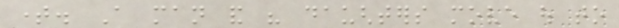time. A man and his daughters move out to
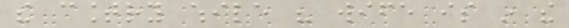the country while his wife is in the
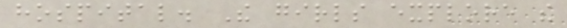hospital. The girls explore the
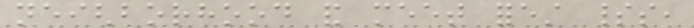neighborhood and meet forest spirits,
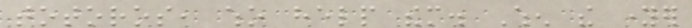totoros, who help them. When the younger
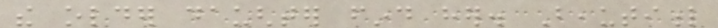the older daughter find her. Beautiful
